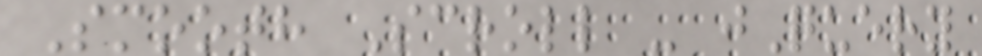Smooth Scroll - jQuery
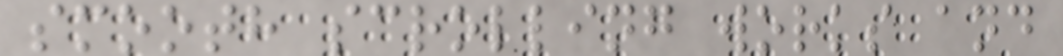smooth scrolling works and
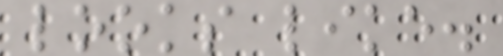looks like.
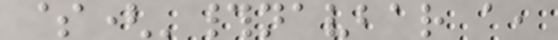$('#navbar a,
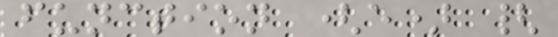function (e) {
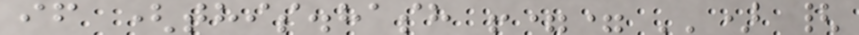if (this.hash !== '') {
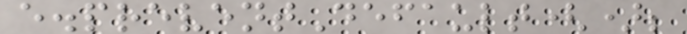e.preventDefault();
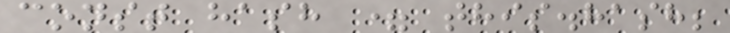const hash = this.hash;
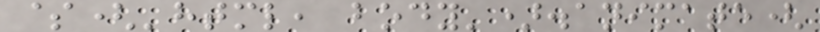$('html, body').animate(
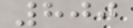800
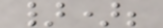});
